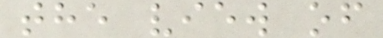the view of
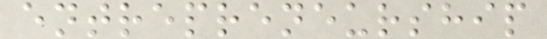entrepreneurship
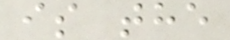is the
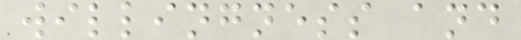willingness and
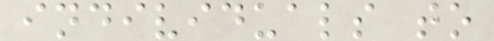individuals to
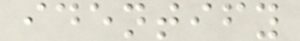identify
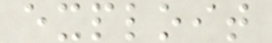exploit
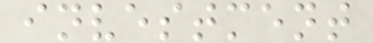investment
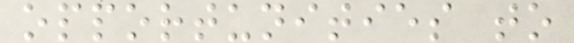opportunities to
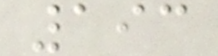193
